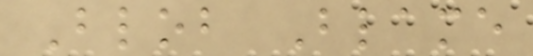Blob Blame
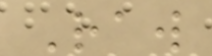Raw
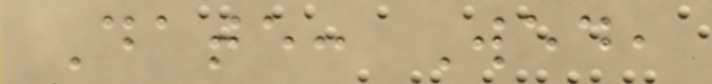Date: Wed,
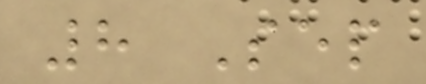8 Sep
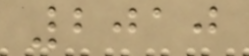2010
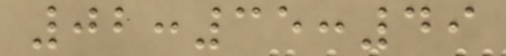02:35:49
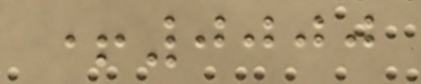+0000
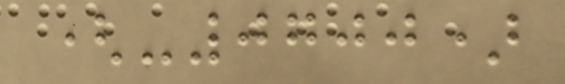(-0700)
